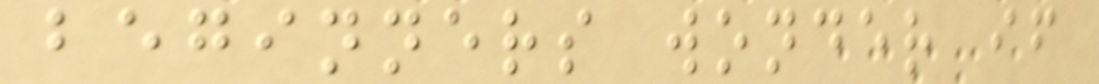beginners wonder if
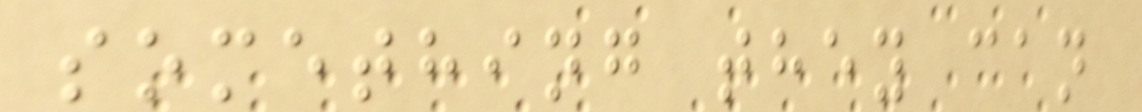something they can
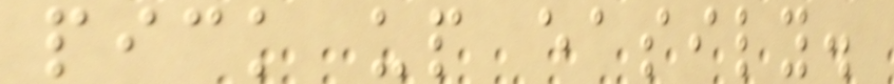pick up easily.
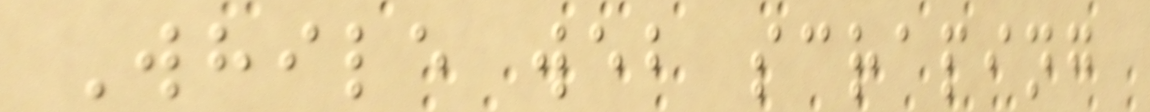While web scraping
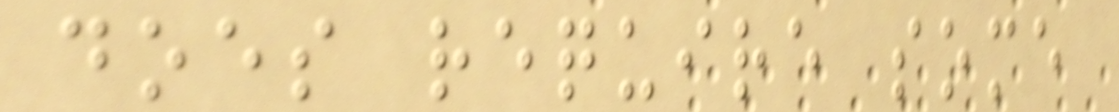does require some
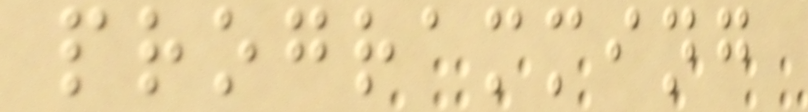programming
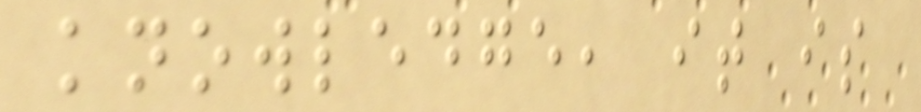knowledge, it is
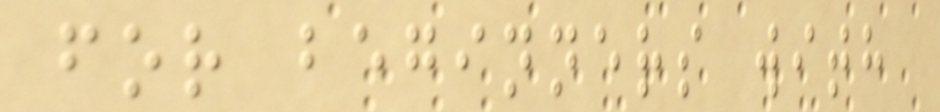for beginners with
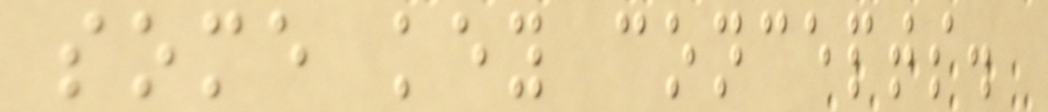some key concepts.
